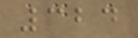324
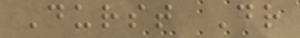Durst Dr
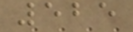525
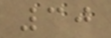30
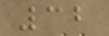32
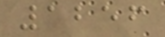1256
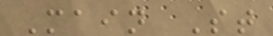Main St
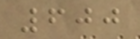600
